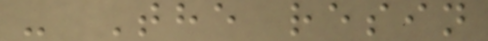- The resin
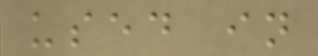used in
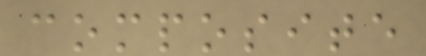composite
